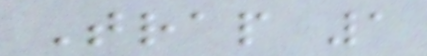Trap 1
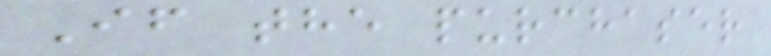If the purchaser
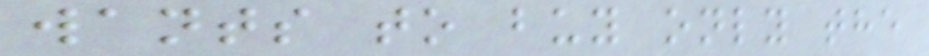wants to buy only the
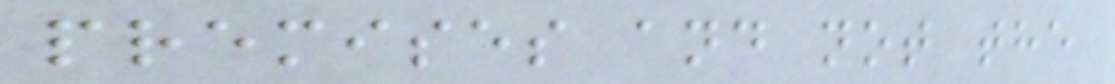premises and not the
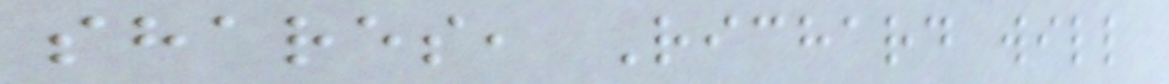shares, Richard will
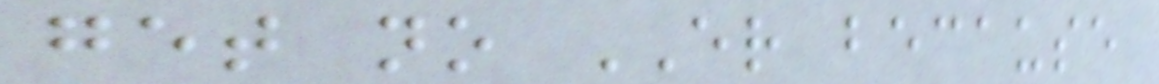get no ER because
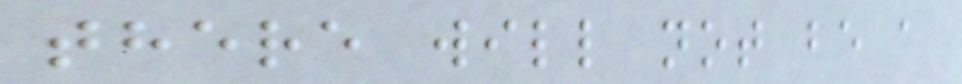there will not be a
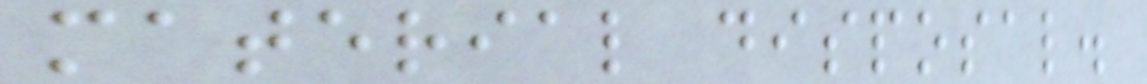material disposal.
